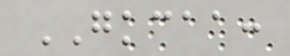GKCAA:
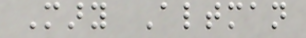Mary Altman
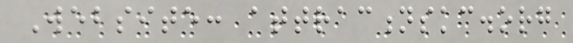Website: attractionskc.org
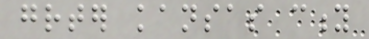greater kansas city
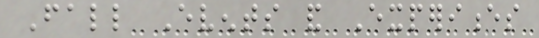Fall Events and Experiences
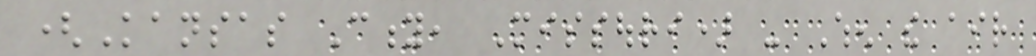(Kansas City, Missouri) - When the air
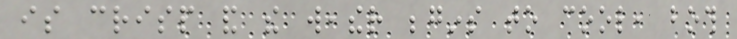is crisp and the weather begins to cool, both
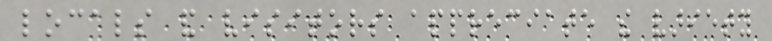locals and visitors appreciate the variety
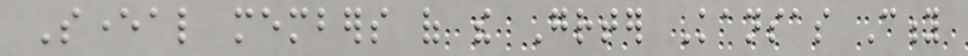Several members of the Greater Kansas City
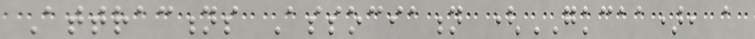Attractions Association (GKCAA), a
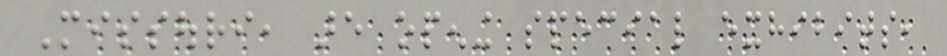Missouri, are opening special exhibits,
